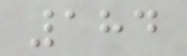184
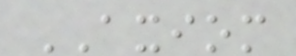AXIOM
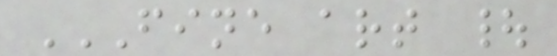FINE ART |
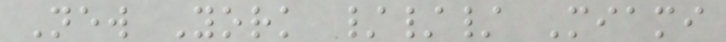New York /// Miami
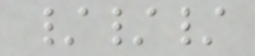///
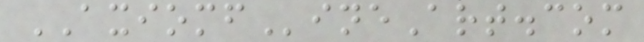AXIOMFineArt.com
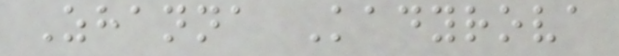Zhanna Kadyrova
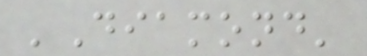'Diamond'
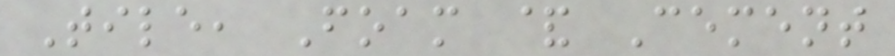Tile, Foam & Cement
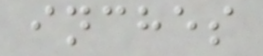inches
